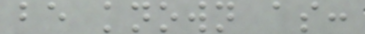be known as:
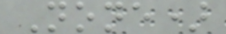None)
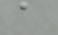a
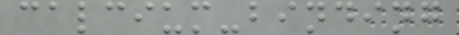calcium-binding
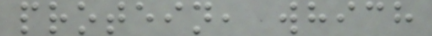protein, which
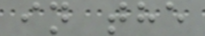in the
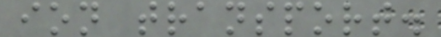ion transport.
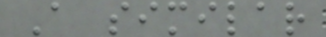A similar
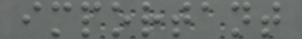important
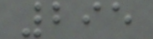295
